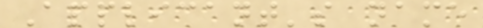Applicant's name
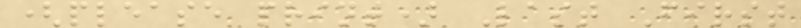(please print) Last First
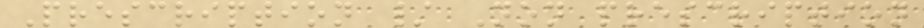Prescription / Non prescription
